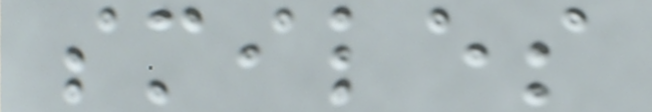smiles
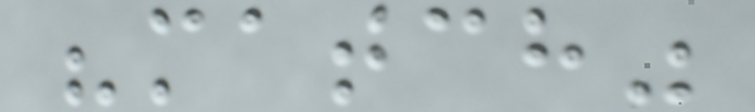"match"
